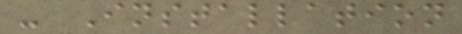- Installation
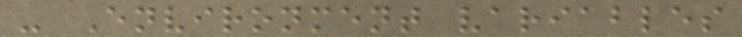- Environment variables
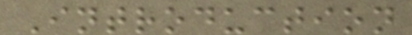Introduction
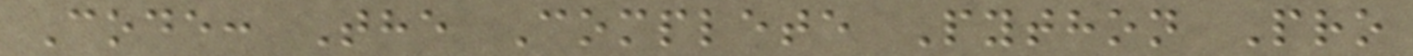Code: The Complete Python Pro
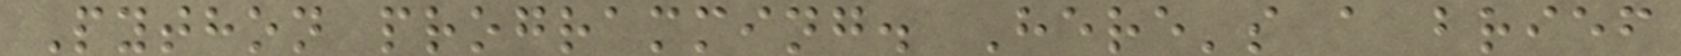Python programming. Here's a brief
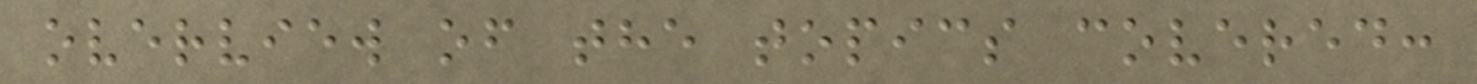overview of the topics covered:
